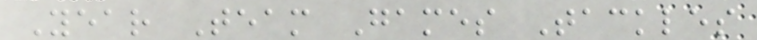Year Team Games Tackles
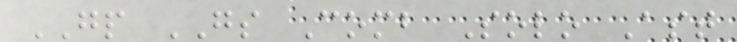GP GS Comb Solo Ast
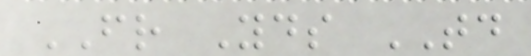FR Yds TD
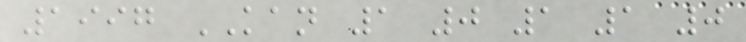1997 KAN 1 0 1 1 0
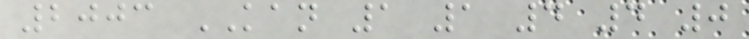2003 KAN 1 1 4 4 0
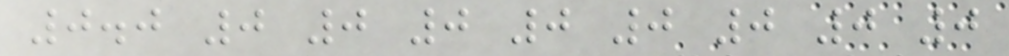0.0 0 0 0 0 0 0 0 0
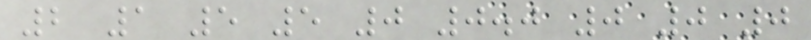2 1 5 5 0 0.0 0 0 0
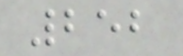252
